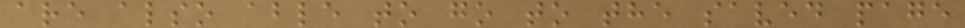are also able to go to the saved page
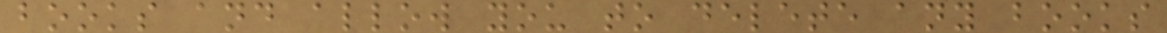books and allow you to delete any books
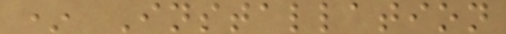* Installation
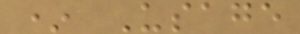* Usage
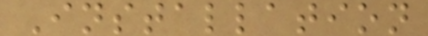Installation
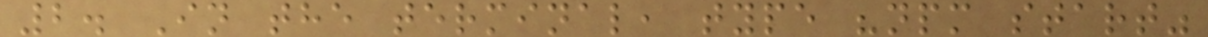2. In the terminal, type "npm start"
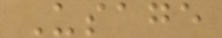Usage
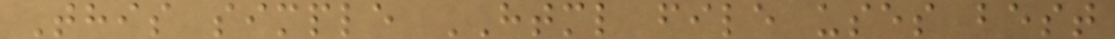This simple HTML file uses best
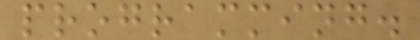programming.
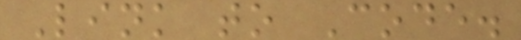Link to Code.
